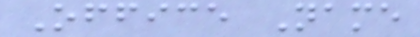Office Name
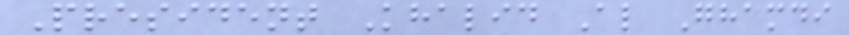President Khalid Al Ghamdi
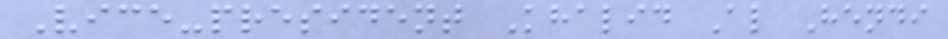Vice-president Khalid Al Hendi
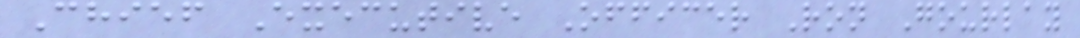Chief Executive Officer Ron Gourlay
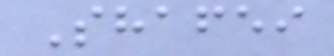Shafei
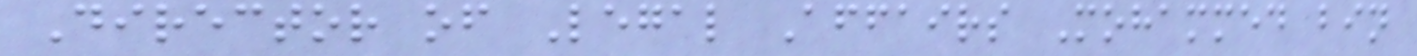Director of Legal Affairs Mohammed bin
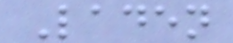Laden
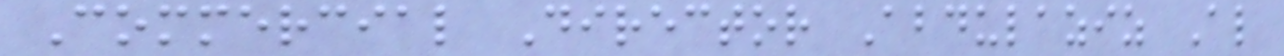Commercial Director Abdulaziz Al
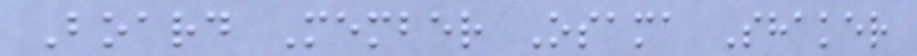Board Member Osama Shaker
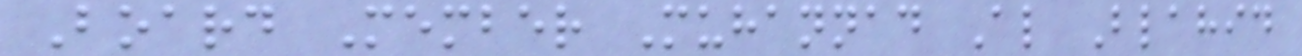Board Member Muhannad Al Blahid
